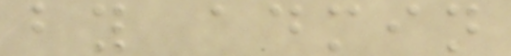by admin
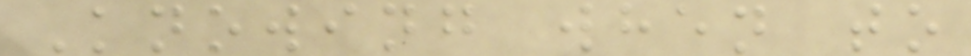Knowing when to
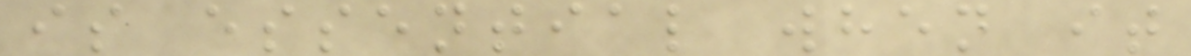is essential when it
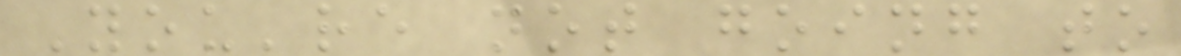You're not going to
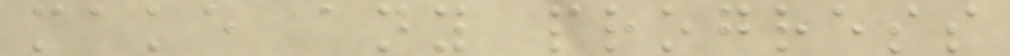make any progress
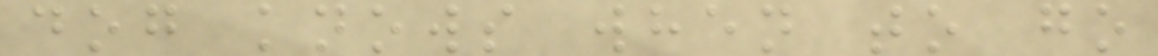dog knows when to go
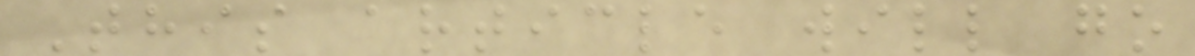This article will go
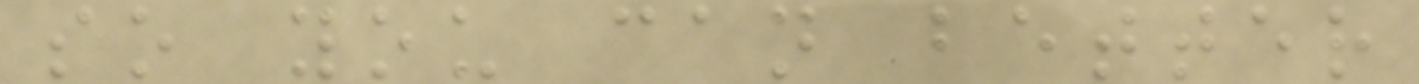so you can better
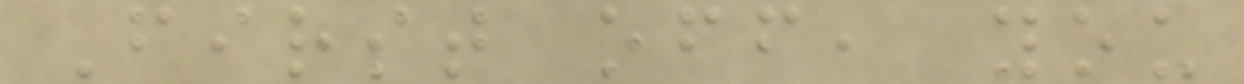First off, you
